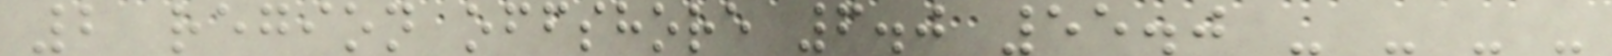2 region offshore 6.0 55.0 - - - -
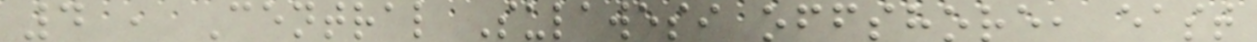4 , Central Sulawesi offshore, east
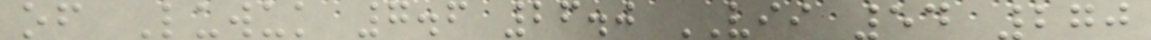of Luwuk 7.6 26.0 VII 54 270
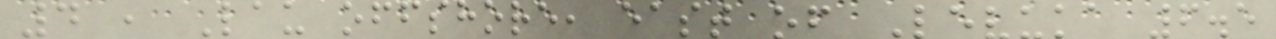4 , Lau offshore, east of Levuka 6.5
